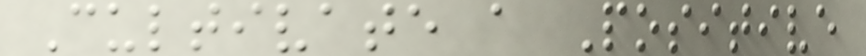Cultivate a Positive
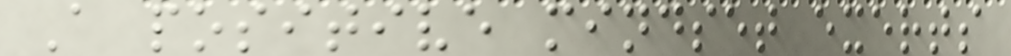A positive mindset exerts
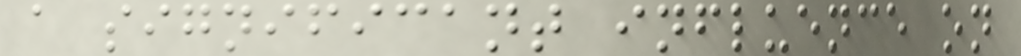a significant influence on
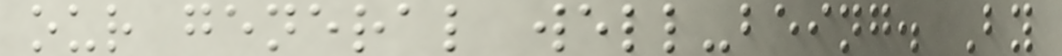our general well-being. By
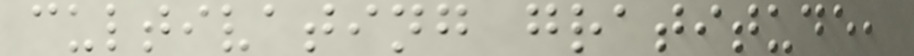cultivating gratitude,
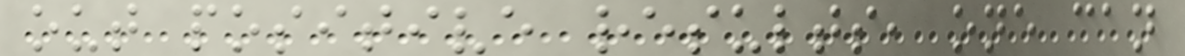out positive results, one can
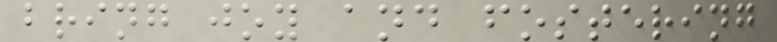bring joy and fostering
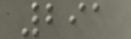291
